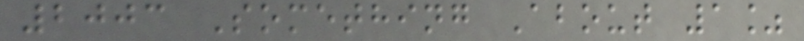2003 Something About 1%
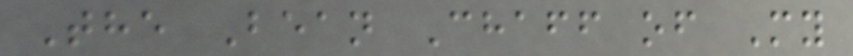The Bean Chaff of My
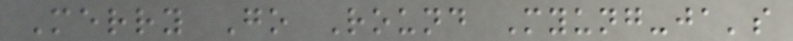Merry Go Round Myung-ja's
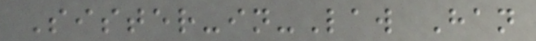Sister-in-Law Han
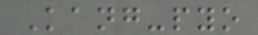Kang-pyo
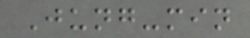Jung-min
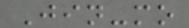Jin-mo
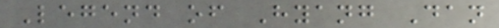Legend of Hyang Dan
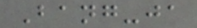Bang-ja
